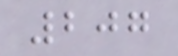207
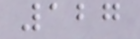127
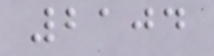2104
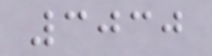3030
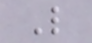L
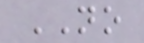NO
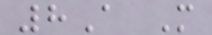8A M
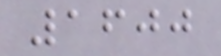1600
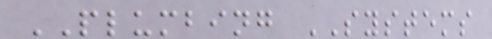PLUMBING SYSTEMS
